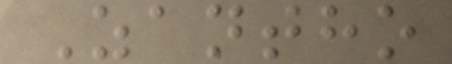Zantho
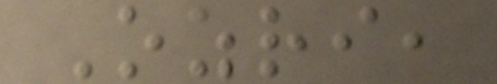Ozri,
